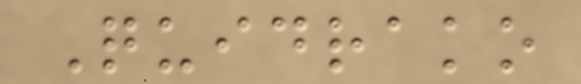Quidrako
